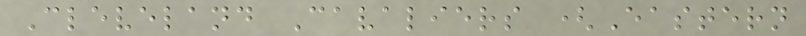Cleveland Cavaliers (Eastern
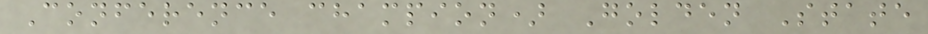Conference champion) Golden State
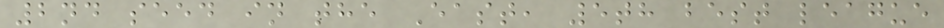2nd seed in the East, 5th best league
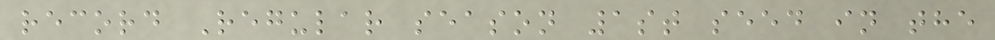record Regular season 1st seed in the
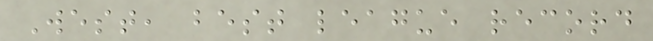West, best league record
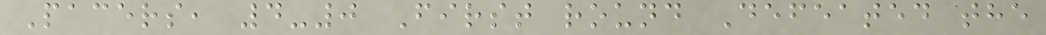Pacers, 4-0 First round Defeated the
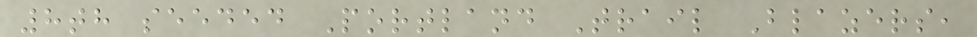8th seeded Portland Trail Blazers,
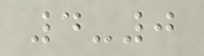4-0
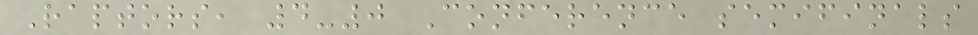Raptors, 4-0 Conference semifinals
